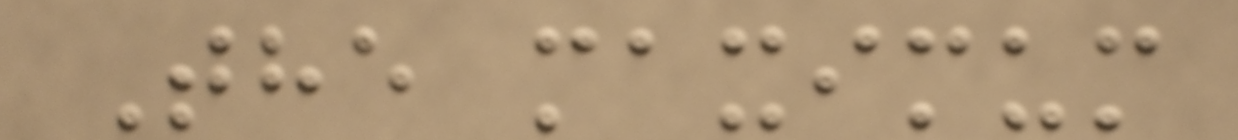The maximum
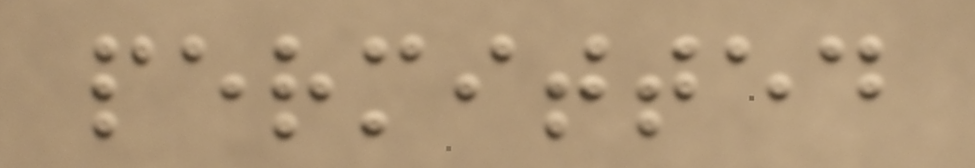permitted
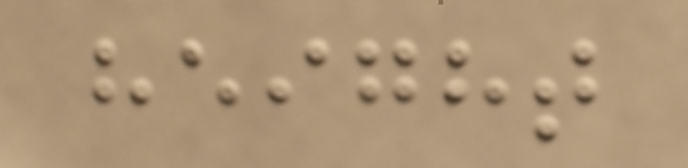height
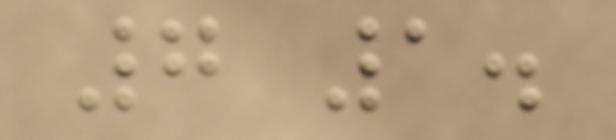7 1.
